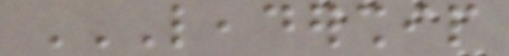LEADERSHIP
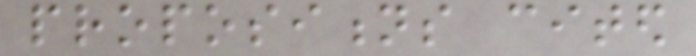propositions cited
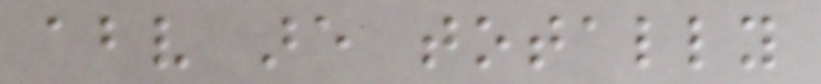above are totally
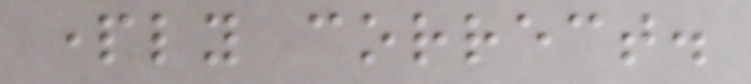partly correct.
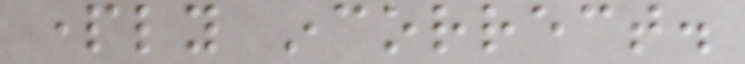partly incorrect.
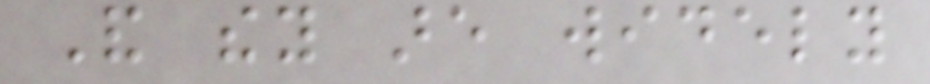And they are widely
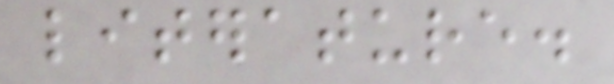literature.
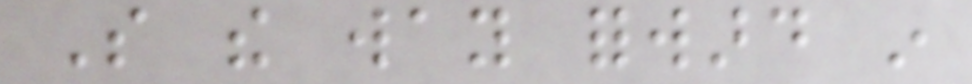So the way forward in
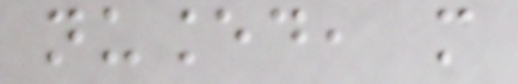nuanced, more
